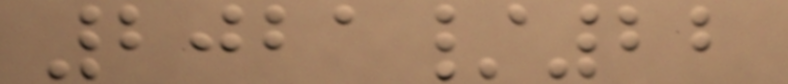2021/22
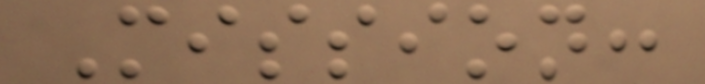Mission:
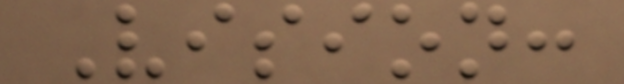Vision:
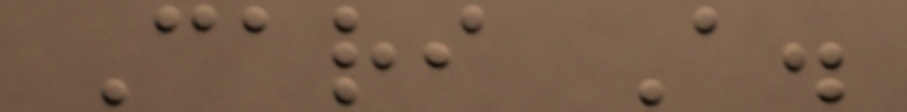Cari A.
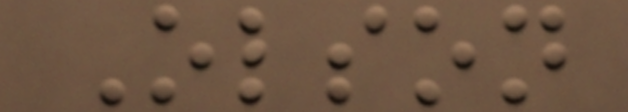Olson
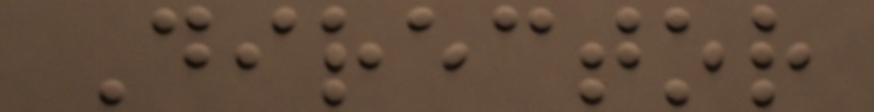Director
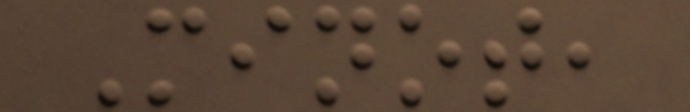Minot,
